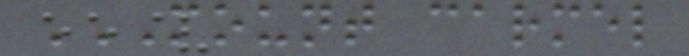MOUNT CARMEL
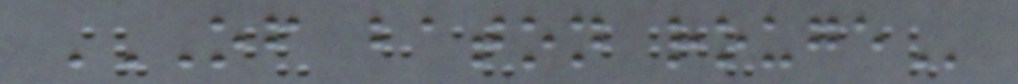OF BATON ROUGE
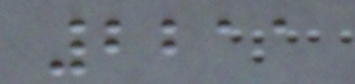2211
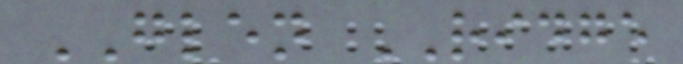GLEN RIDGE
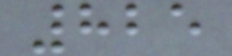825
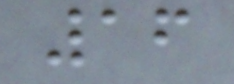16
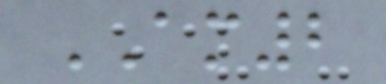AM2
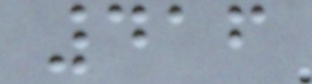416
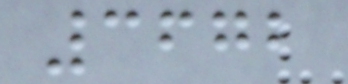3672
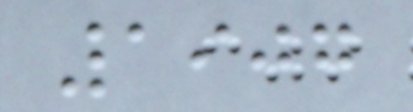1907
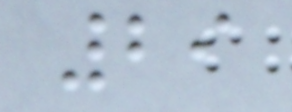29
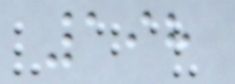198
